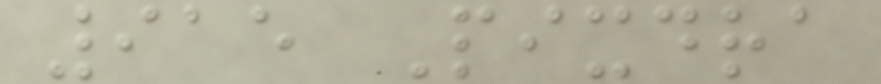915 Pixdra
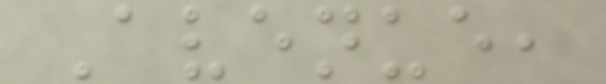Avenue,
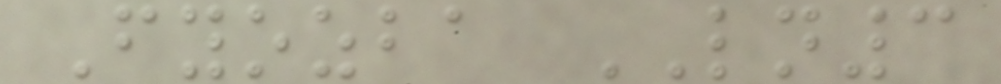Fyozba LN3
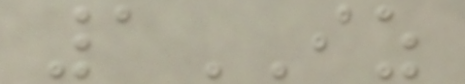1IZ
